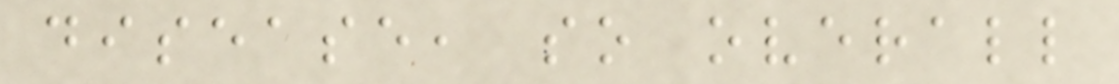disease, so overall
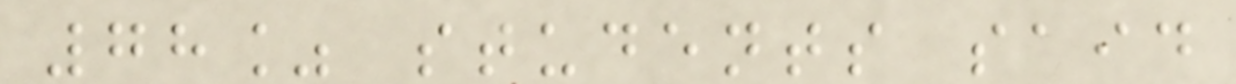78% students said
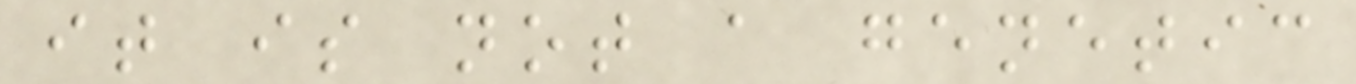it is not a genetic
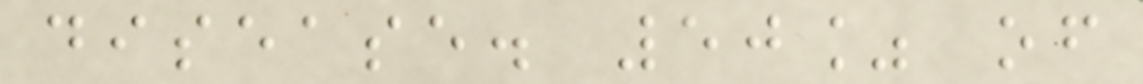disease. 50% of
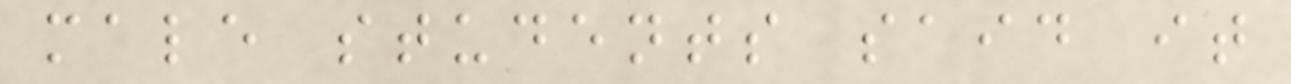male students said it
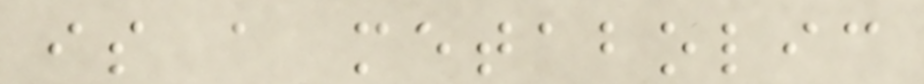is a metabolic
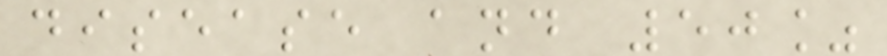disease and 50%
